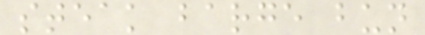steak barge bun
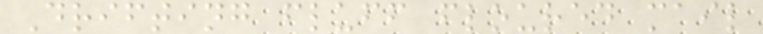Drifting fluff floured mail
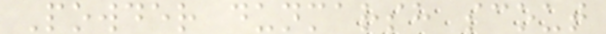Powder dunmarsh scout
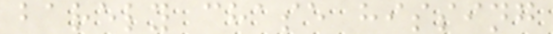barely chase hissing
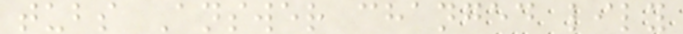tubs Answer changed lily
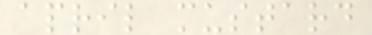april mustard
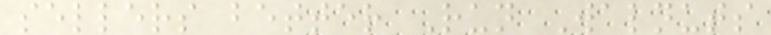sellers better Run Walnuts
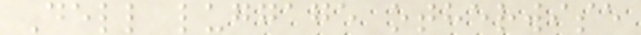Dell luggage otherwise
